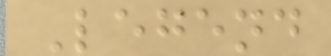Legend
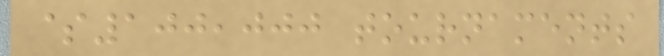$100,000 tournaments
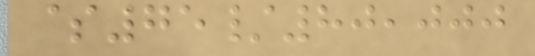$75/80,000
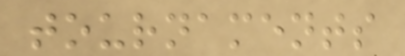tournaments
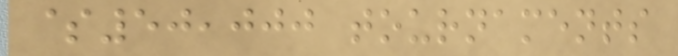$50,000 tournaments
